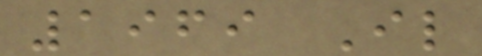1969 Il
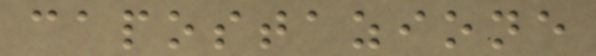capostazione
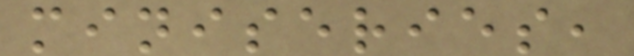miniseries,
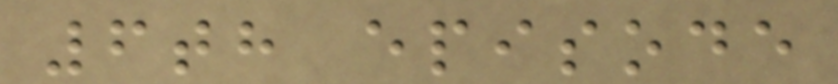6th episode
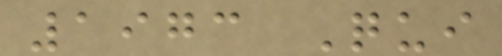1973 Qui
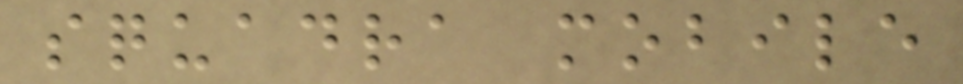squadra mobile
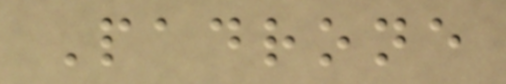Padrone
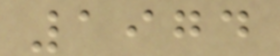1974
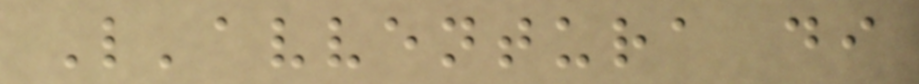L'avventura di
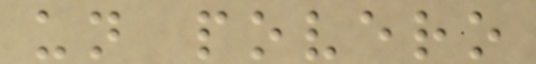un povero
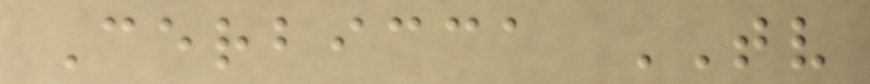Cerbicca TV
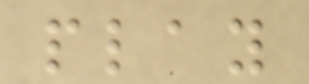play
